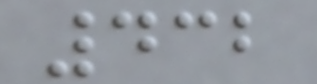432
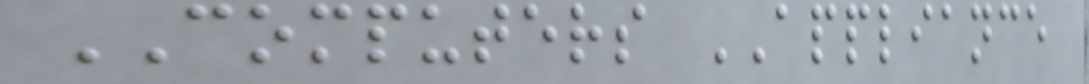COMPUTERS APPLIANCE
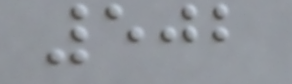502
